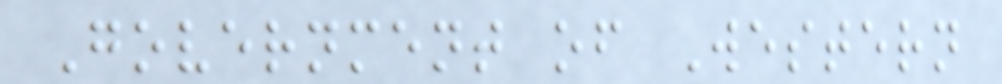Government of Western
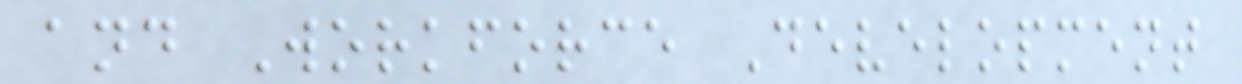and Workforce Development
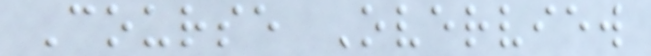Course Overview
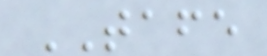TAFE
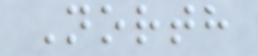North
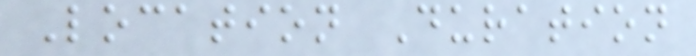Location Duration
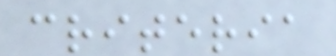criteria
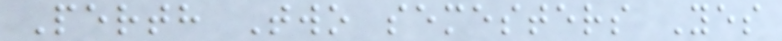Perth Two semesters Yes
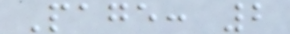Page: 2
